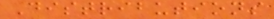Distributions
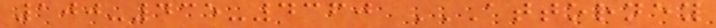100-435-4360 ATTORNEY
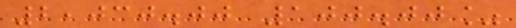2,030.00 100.00%
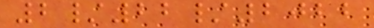2/22/2022
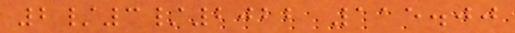2/3/2022 115.00
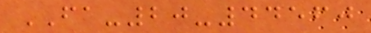FA-20-44560
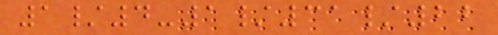1/4-1/31/22
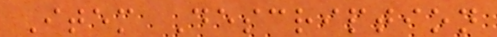Item Description
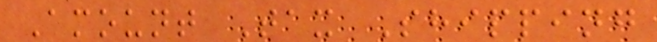Amount Tax Shipping
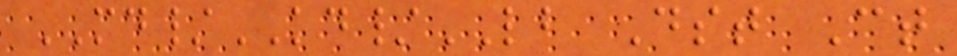MD/KD/LB Dst Ct
